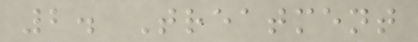2. Treatment
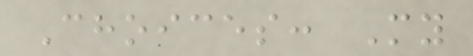Choices: My
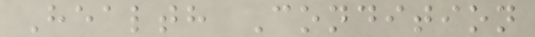Health Condition
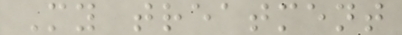My treatment
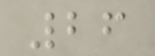26
